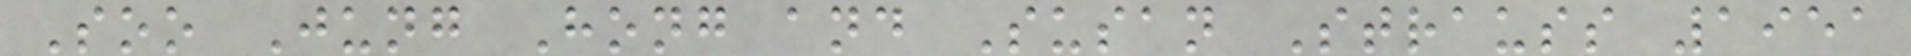Soo Jung Hong and Susan Strauss 1951
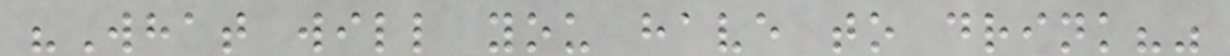"What will you have to drink?"
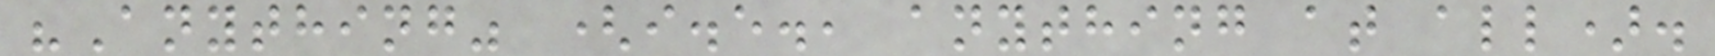"Anything" (i.e., anything at all).
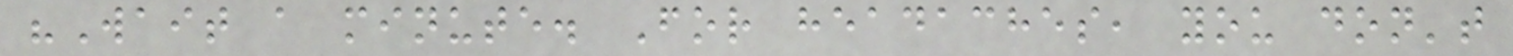"Wait a minute. For headaches, you don't
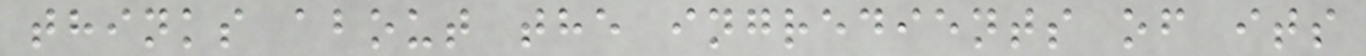thinks about the ingredients of its
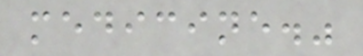medicine."
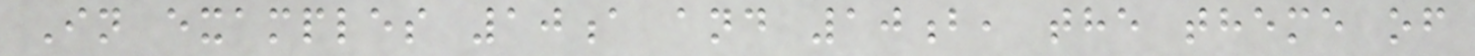In examples 10a and 10b, the theme of
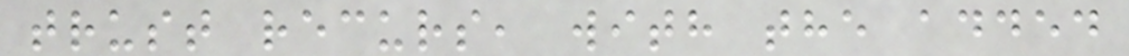trust recurs, with the added
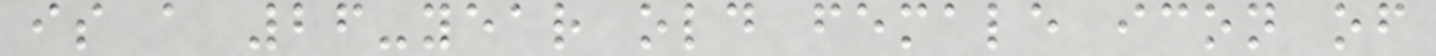is a 26-year old female icon of
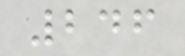246
